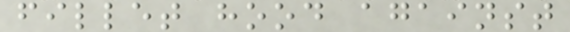fillet hood against
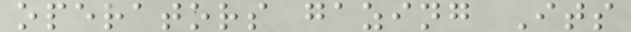operators gazing Its
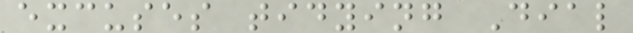excuses tidying Dial
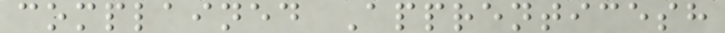complained Apprenticesh
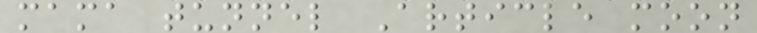mama tunnel Article moon
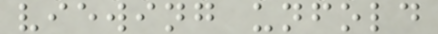viewing unfold
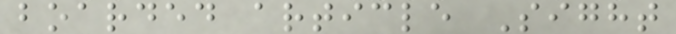boarded article Sight
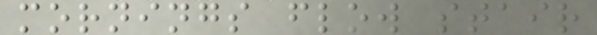mornings flow stair
